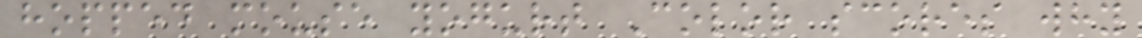hopped mouse yogurt Color scores why
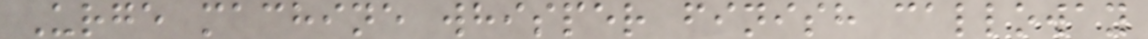Urge machine whisper finish calloway
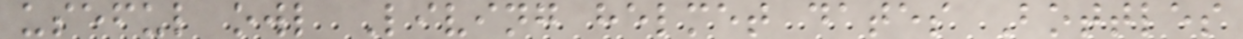useful owl Living helmet dates Bottles
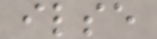ilse
